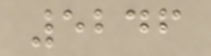5246
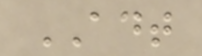ADT
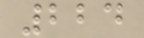224
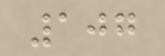107
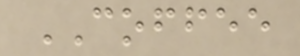COFFEE
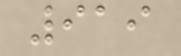919
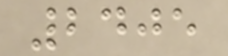2405
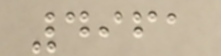4961
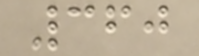360
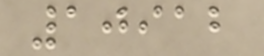10912
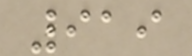919
